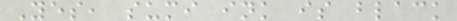Yes, sumi ink is black
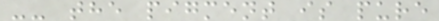-- the pigment is pure
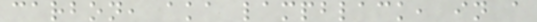carbon, aka lampblack, in a
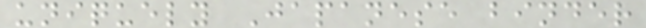uniquely Japanese binder
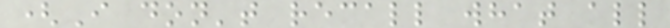(I don't recall what all
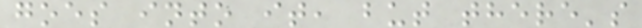goes into it, but there's
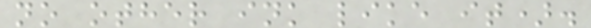no other ink like it).
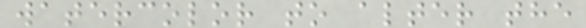watercolor to alter the
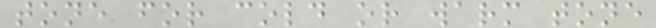tone for cold or warm tone
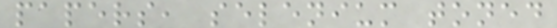papers, selenium toned
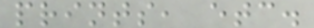prints, etc.
